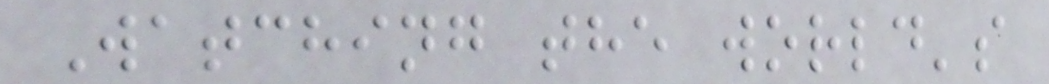Watching the world's
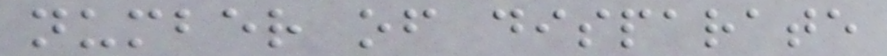number of disparate
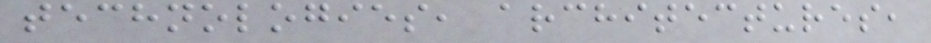technologies, architectures,
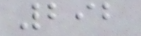292
